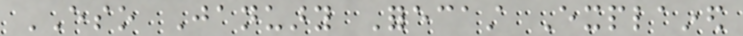ESO January Forecast Explained
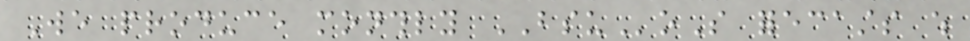We produce monthly BSUoS forecasts which
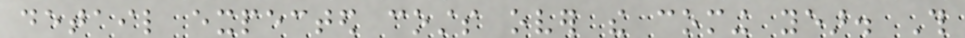detail expected costs over the coming year. This
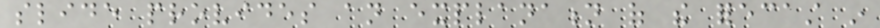slide provides an explanation of the forecast in
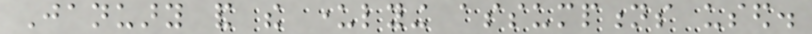January and the underlying assumptions used.
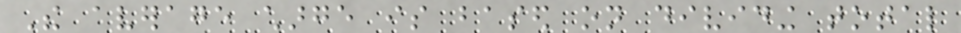The average charge is based on dividing total
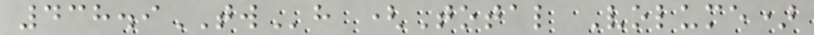438.9TWh (Total Volume)
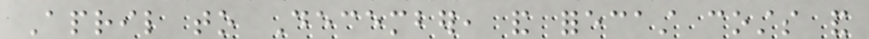April to December, and forecast costs and
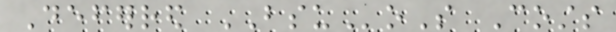Deferred BSUoS Costs
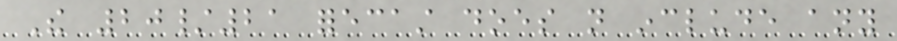The 20/21 forecast does not include any
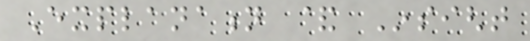Explanation & Insight
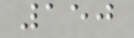150
